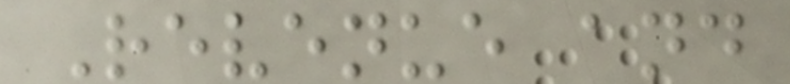Revenue and
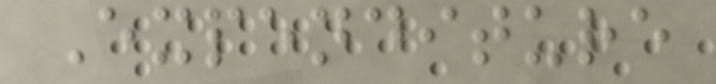Expenditure
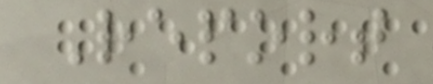Report
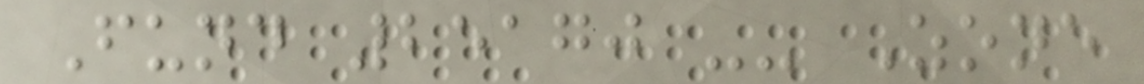Fund 25170 -- Zone
